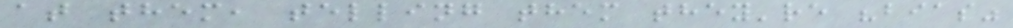at them, telling them they're "bias"
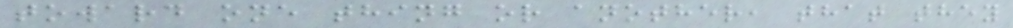toward one thing or another, that they
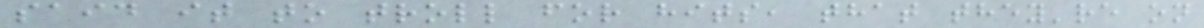said it to troll for hits, that they're on
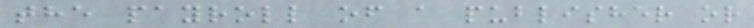the payroll of a publisher or
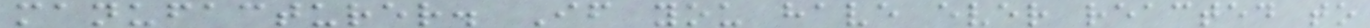manufacturer. If you have ever reacted to
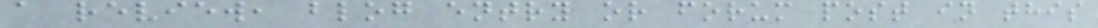a review, blog entry or forum post in this
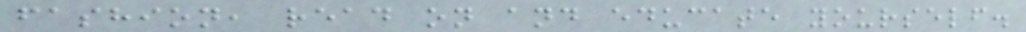fashion, read on and educate yourself.
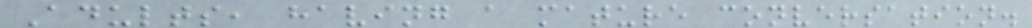Adults, having a mature conversation.
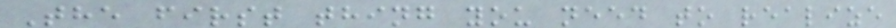The first thing you need to realize
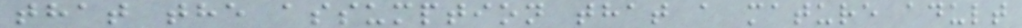that the assumption that a mature adult
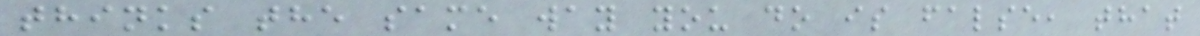thinks the same way you do is false, that
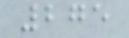275
